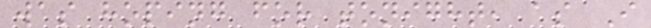was hoping for tonight, as I
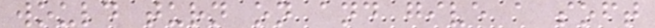would turn on and give a soft
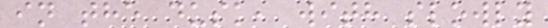in the dusk, with slowly
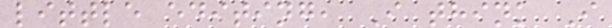little editing, I think I
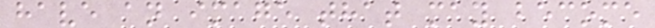have an image that may become
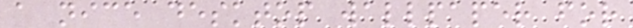a nice desktop wallpaper for
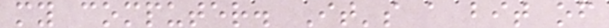my computer. It's a bit of
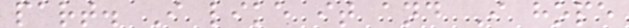part. I like it and I hope
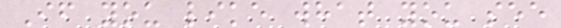If you like what you see
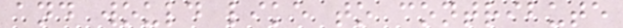and would like to contribute
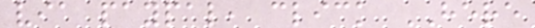via paypal, click HERE
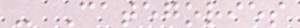- Categories
